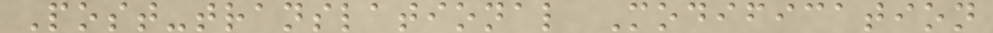Post-translational Modification
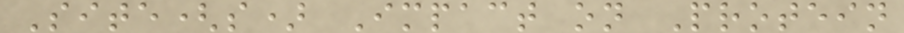Site(s) Impact on Protein
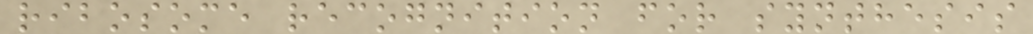ribosome recognition for synthesis
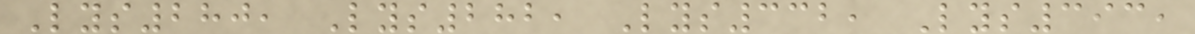Lys280, Lys282, Lys332, Lys393,
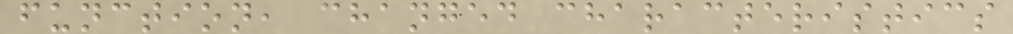function, changed characteristics
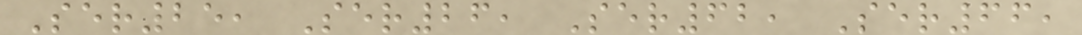Ser25, Ser26, Ser62, Ser66,
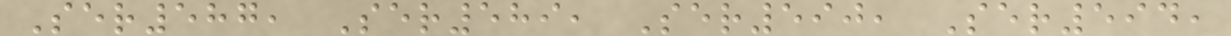Ser587, Ser589, Ser590, Ser594,
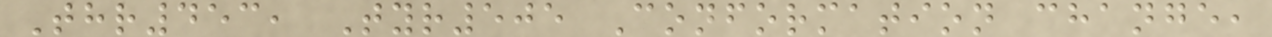Thr453, Tyr505 Conformation change,
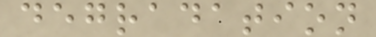degradation
